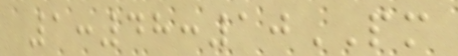1:48:10PM
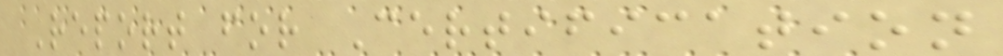Report for Certification
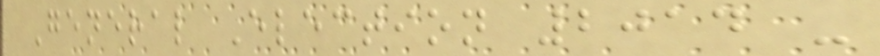General Election 2014 -
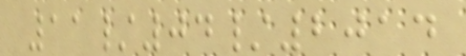11/04/2014
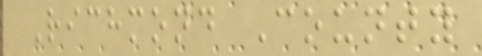Richmond County
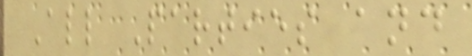All Parties and
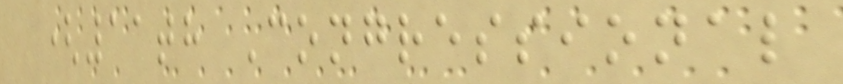(11th Congressional
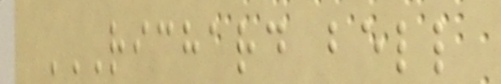RICHARD BELL
